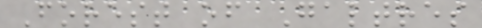Forest of Galtres
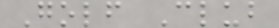Golf Club
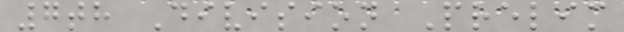7th Division Prelim
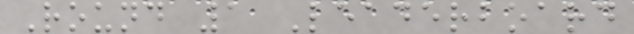Round 1 Leaderboard
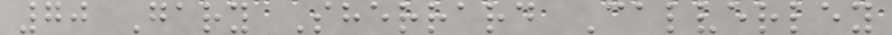70 Gary Sherrard Calverley
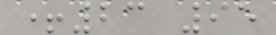+23 95
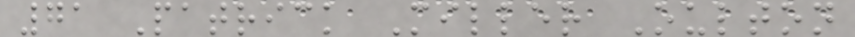71 Patrick Miller Oulton
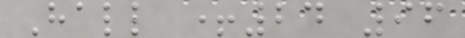Hall +24 96
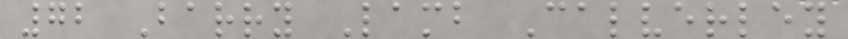72 Barry Lamb Calverley
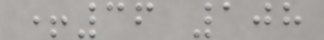+36 108
